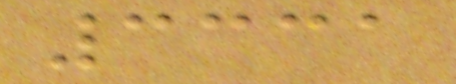3331
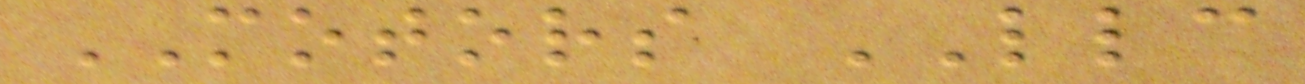MOTORS LLC
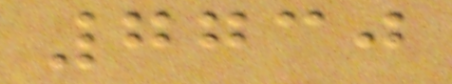7730
